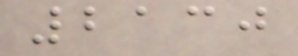2130
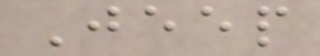Jeep
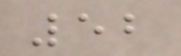52
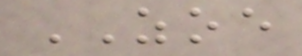ZOE
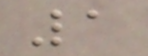1
